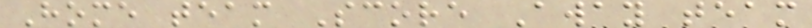Home team Score Away team
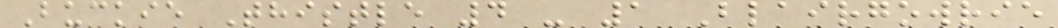Buckie Thistle 4 - 1 Blairgowrie
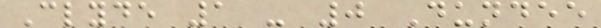Clyde 1 - 0 Dundee
